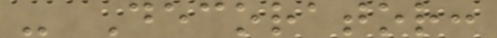- Decorator:
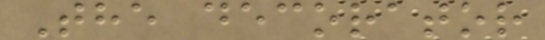The decorator
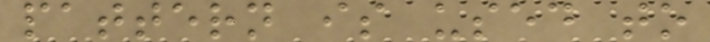pattern is used to
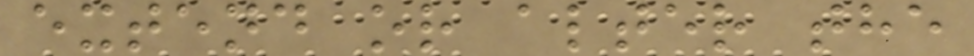extend or alter the
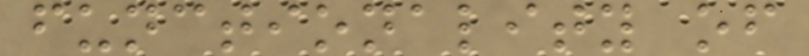functionality of
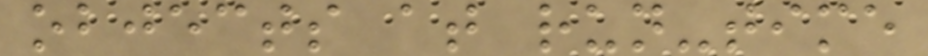objects at run-time
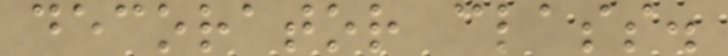decorator class.
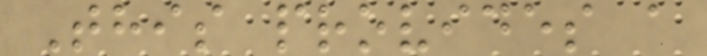This provides a
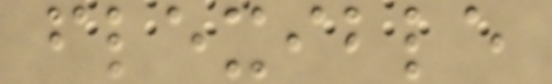flexible
